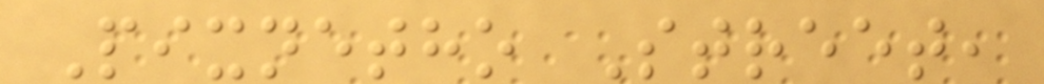Pixnetho Street,
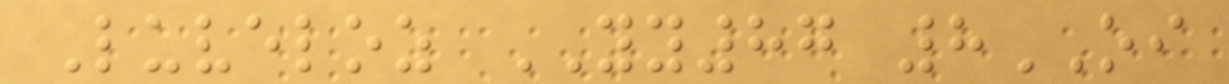Luveloz YY87 8OI
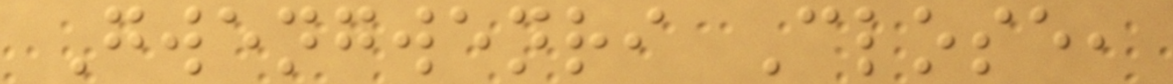Gwengwenri Close,
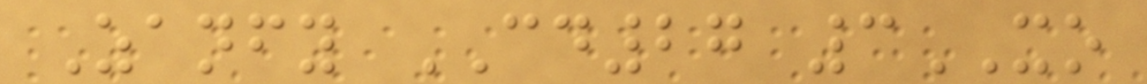Zanfy CD27 3XO
